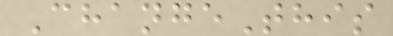ChangeThis
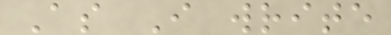As I write
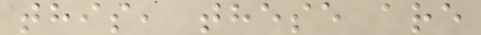this, these are
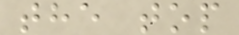the top
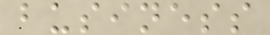business
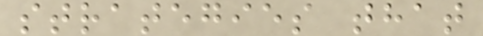strategies that
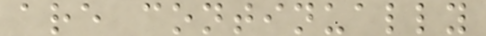are continually
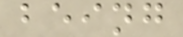being
